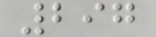297
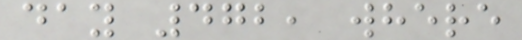day 472, where
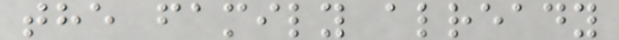the family already
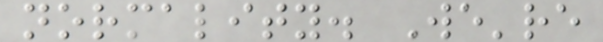normality. We're
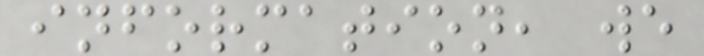information, we
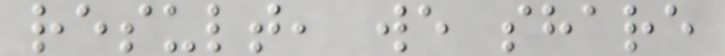result, we share
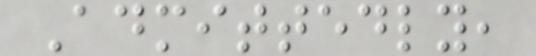Admittedly,
